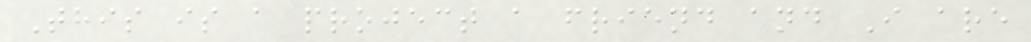This is a project a friend and I are
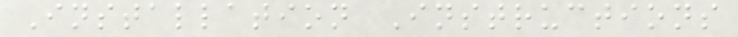Installation Instructions
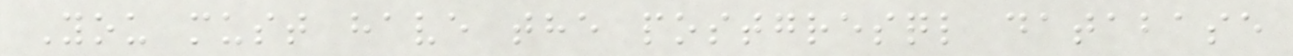You must have the postgresql database
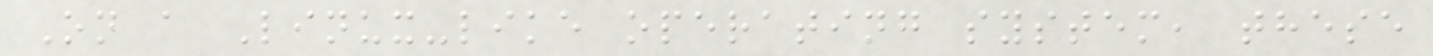On a Linux-like operating system, these
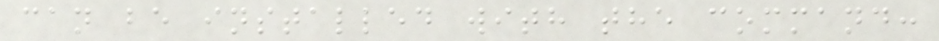can be installed with the command:
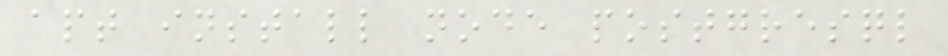apt install node postgresql
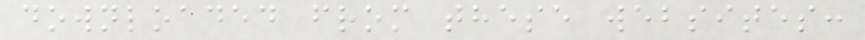downloaded from these websites:
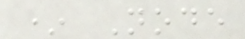* Node
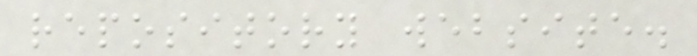repository website.
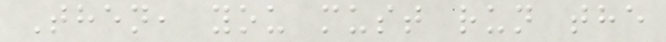Then, you must run the
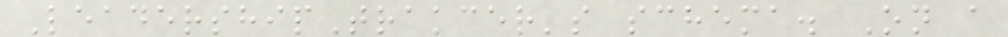LeadershipTrakcer's schema. On a
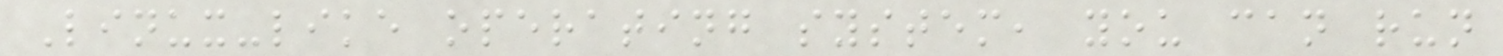Linux-like operating system, you can run
